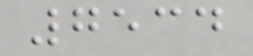7534
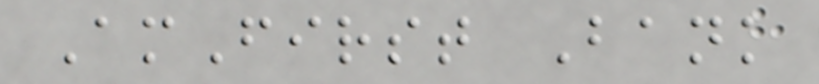AmFirst Bank
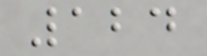124
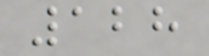128
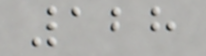128
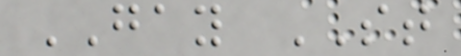GAY ST
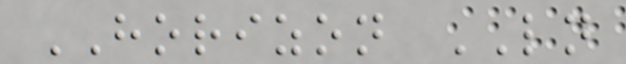HORIZON LN
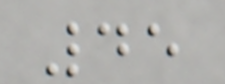45
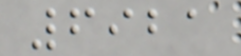6921
